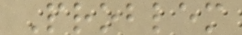Problem
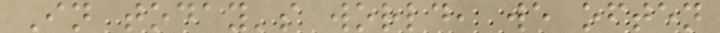In today's world, we often
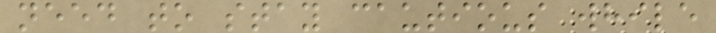need to stay cautious while
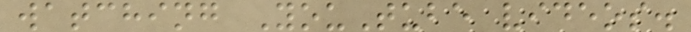watching YouTube videos.
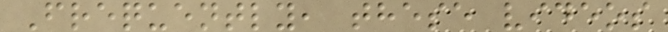Frequently, these videos
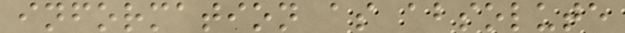information as absolute
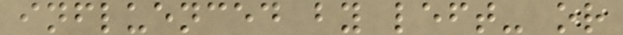influenced by left- or
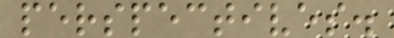perspectives.
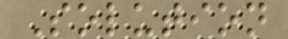Solution
